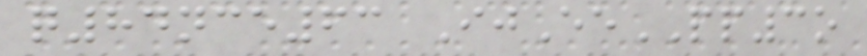q84nce63 IjEePP3o
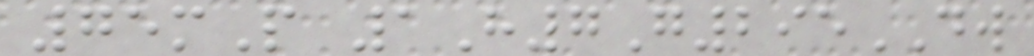75mP 1H7G295DW
